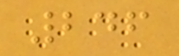246
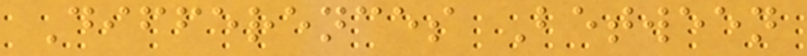Differences Between
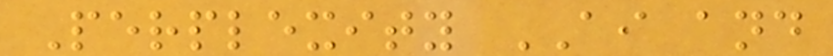Perplexity AI and
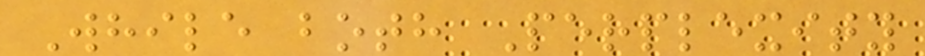While both Perplexity
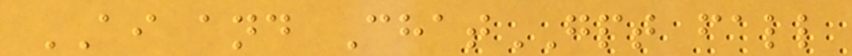AI and ChatGPT fall
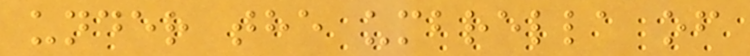under the umbrella of
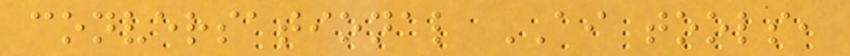conversational AI tools,
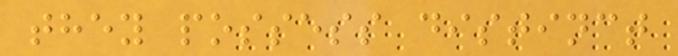they possess distinct
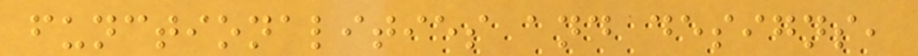functionalities and designs,
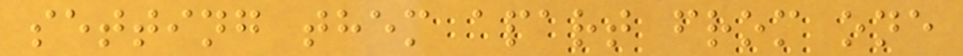setting them apart from one
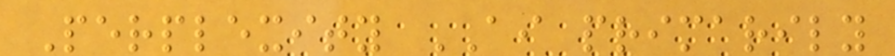Perplexity AI primarily
